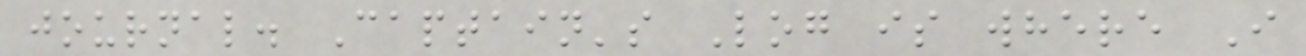journal. Captain's Log is where I
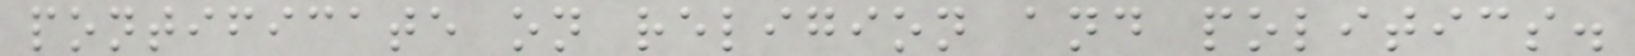pontificate on religion and politics.
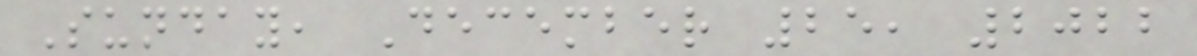Sunday, December 25, 2022
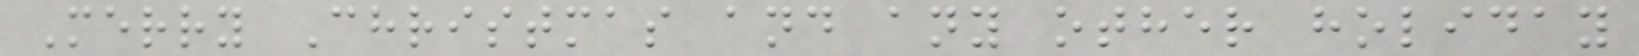Merry Christmas and any other holiday
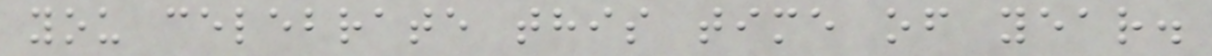you celebrate this time of year.
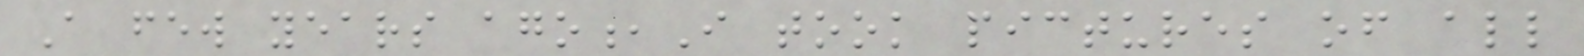A few years ago,I took pictures of all
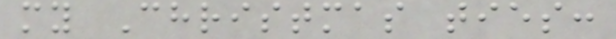my Christmas ties:
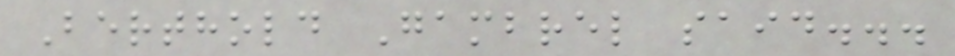Berthold Gambrel said...
